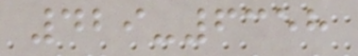429-6358
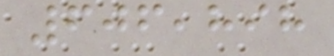606,898
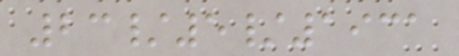23/5/1931
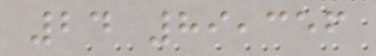24 89,356
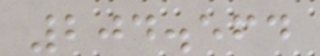204.564
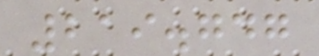219.747
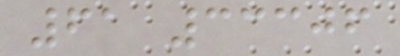61 33306
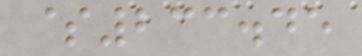$233.45
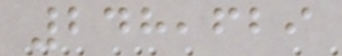248,629
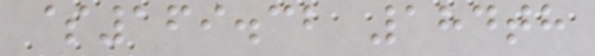$169.32 184th
